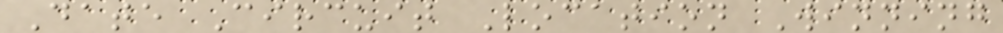Date Circuit Location Winning
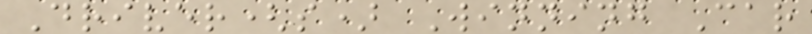Driver(s) Winning Car
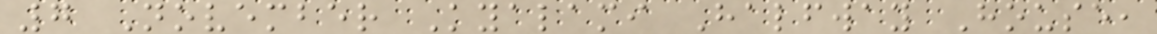7 November Kyalami Halfway House,
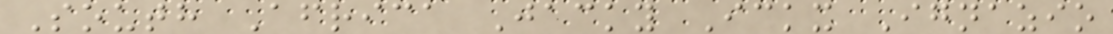South Africa Jacky Ickx Ignazio
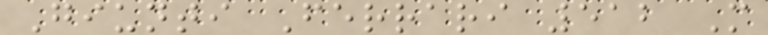Giunti Ferrari 512 M
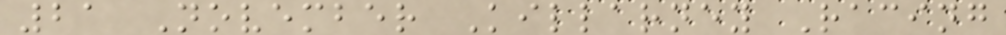21 November Killarney Racing
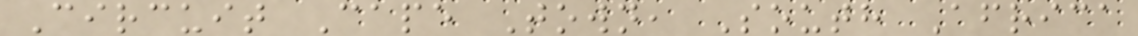Circuit Cape Town, South Africa
